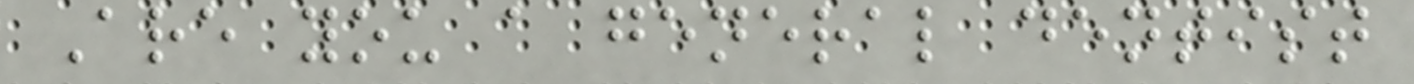Are you a general dentist
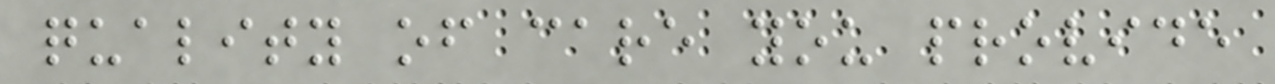quality of care you provide
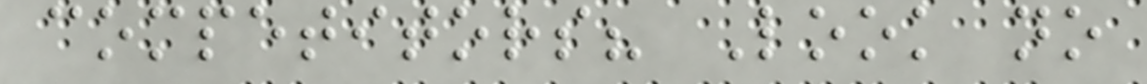competitors? Look no
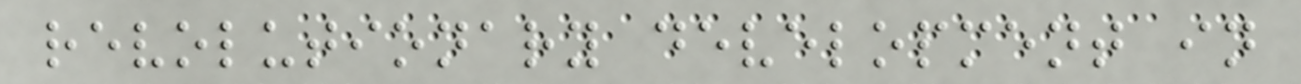revolutionary development in
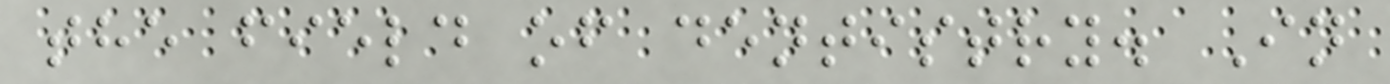the field of dentistry. In
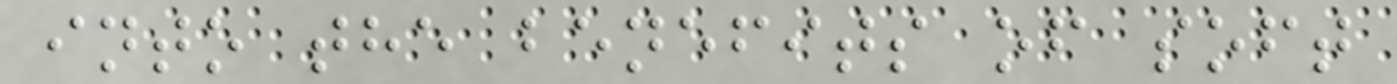into the benefits of soft
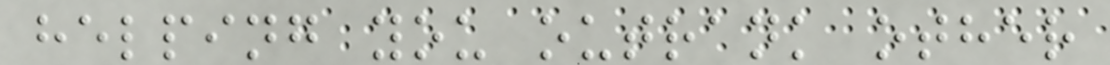helping you outrank other
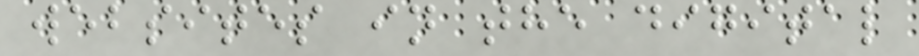websites in the digital
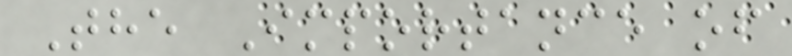The Importance of
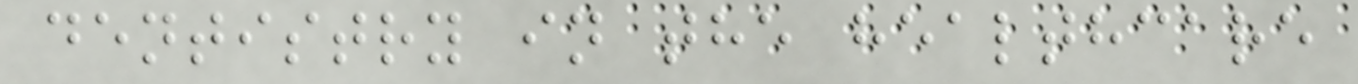dentistry in the healthcare
